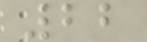22
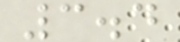3.4
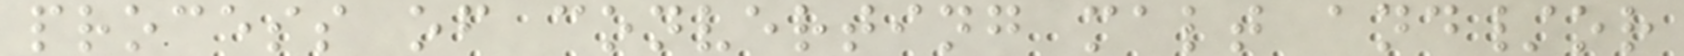process of converting malt and/or
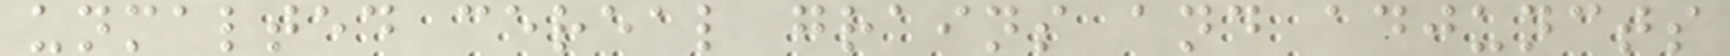unmalted cereal grains and adjuncts
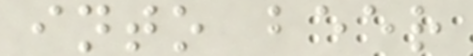into beer
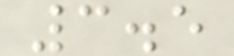3.5
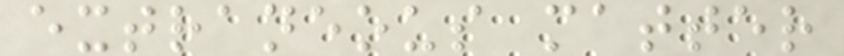extraneous matter
